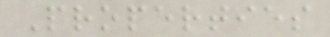Properties
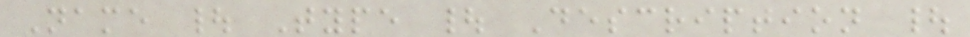Name | Type | Description |
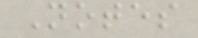Notes
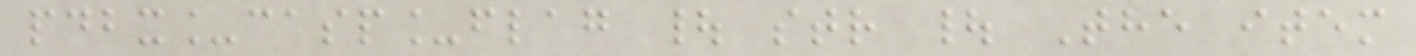pdbx_casp_flag | str | The item
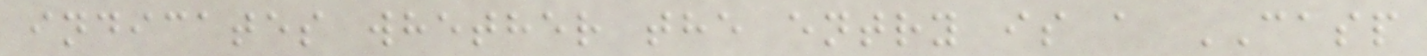indicates whether the entry is a CASP
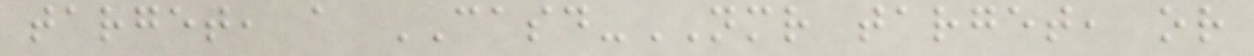target, a CASD-NMR target, or
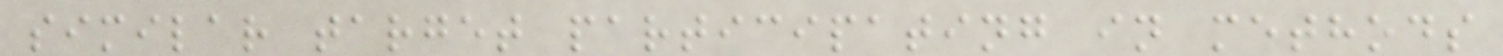similar target participating in methods
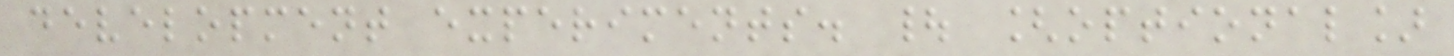development experiments. | [optional]
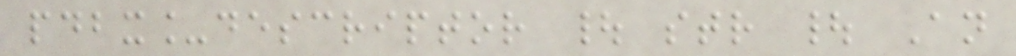pdbx_descriptor | str | An
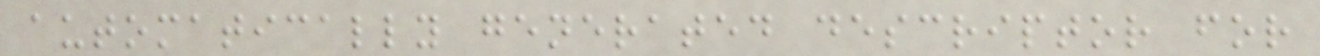automatically generated descriptor for
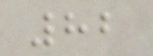82
